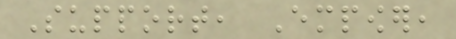Support, Empower,
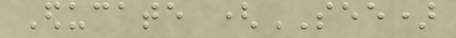Educate (SEE)
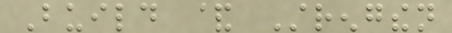Build & Strengthen
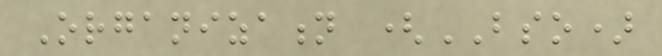Organization (BSO)
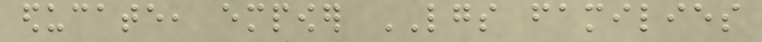educate, empower LGS families
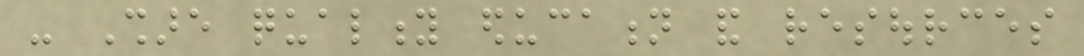- Share quality education and resources
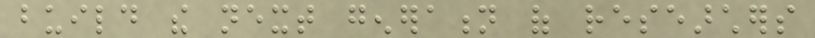build the next generation of researchers
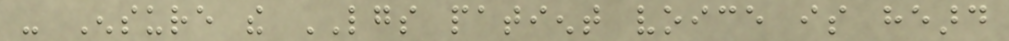- Ensure the LGS patient voice is heard
